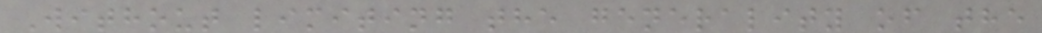Without limiting the generality of the
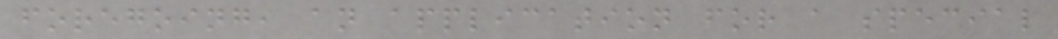foregoing, an application for a special
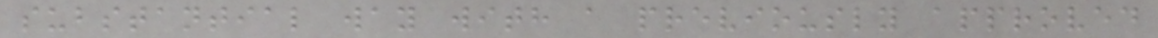substantial way with a previously approved
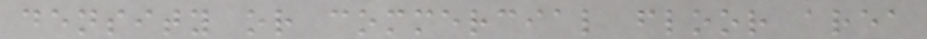density or commercial floor area
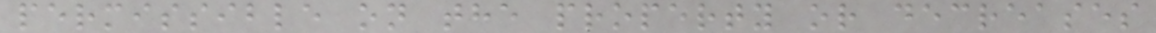permissible on the property or decreases
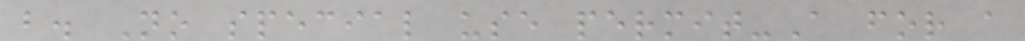b. No special use permit-A for a
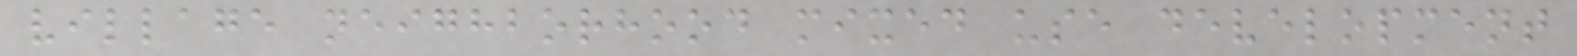village neighborhood mixed use development
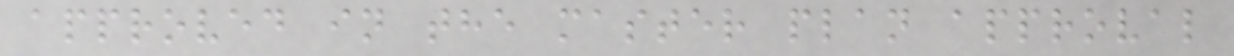approved in the master plan approval
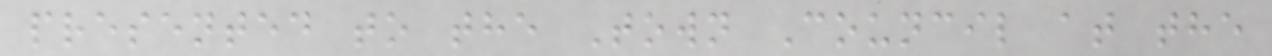presented to the Town Council at the
